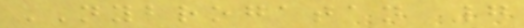NYBROGATAN 7
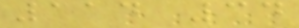114 34
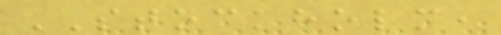STOCKHOLM,
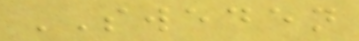SWEDEN
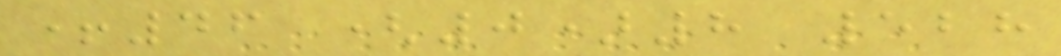+46 (0)8 528
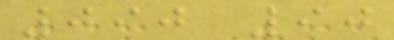090 90
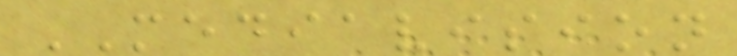MEDIAVISION
